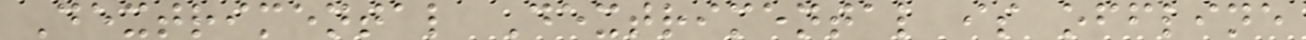Dextrimental Dextrimental is offline
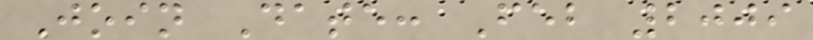Join Date: Feb 2009
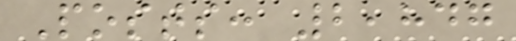Posts: 2,847
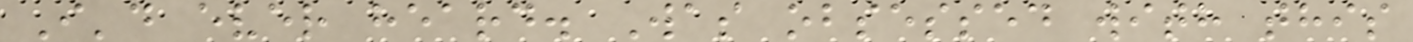I'd ever heard. Was obsessed with this
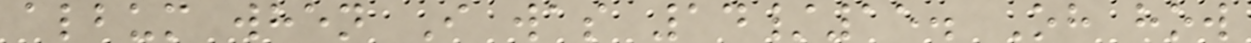album when I was 14/15. Oh how
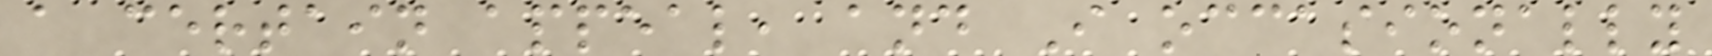a certain appeal, and I occasionally
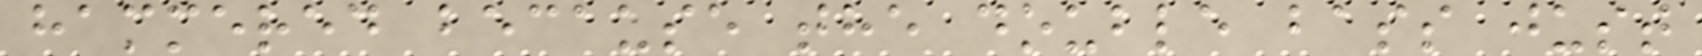hammered because the double bass just
